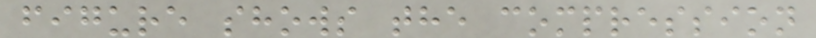figure shows the compression
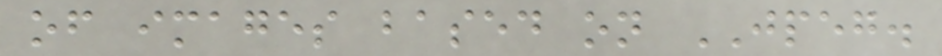of images based on JPEG.
